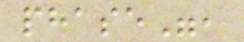phase",
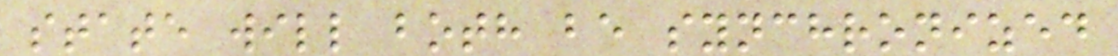state will both be synchronized
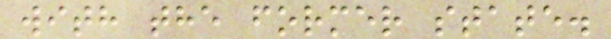with the former state.
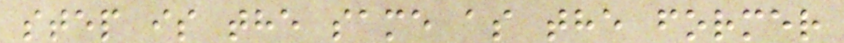step is the same as the former
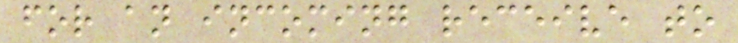for an incoming receive to
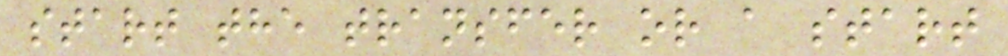start the transfer or a start
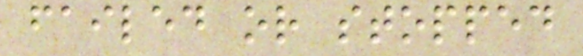failed or stopped
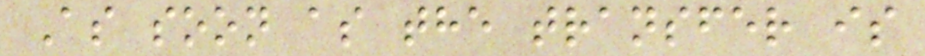As soon as the transfer is
